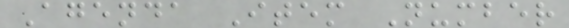Agenda Item Number
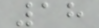18
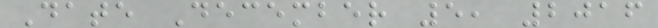Date December 5, 2016
